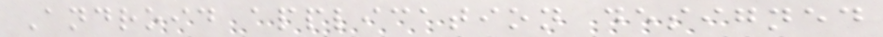Android application designed
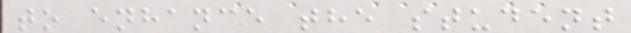to enhance the student
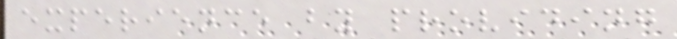experience by providing
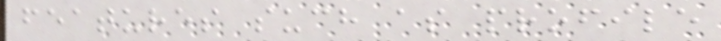features such as profile
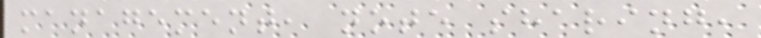management, note sharing,
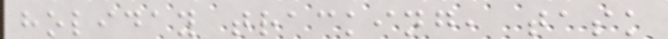holiday tracking, task
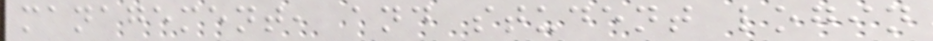management, and student login
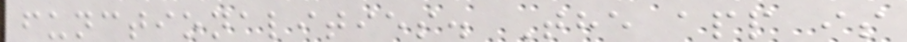functionalities. The app is
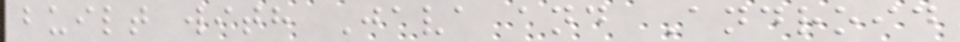built with Java and Android
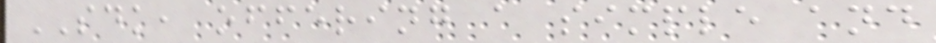SDK, offering a simple and
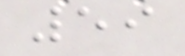59
